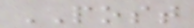POST
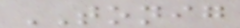TONIG
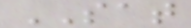SAT
